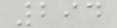294
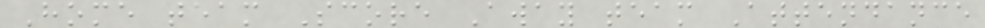Home team Score Away team Attendance
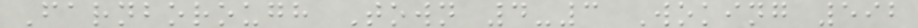Farnborough Town 4-3 Woking 592
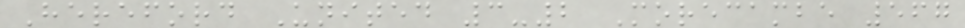Hereford United 3-2 Morecambe 567
